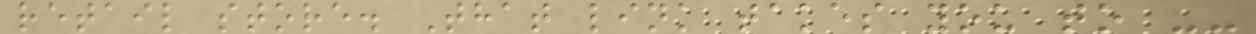retail store. That link takes you to --
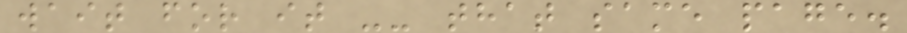wait for it -- that same page.
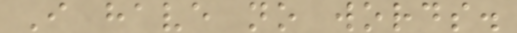I have no words.
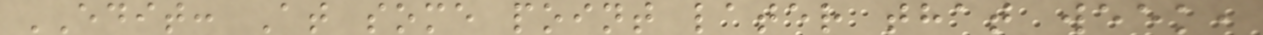EDIT: At some point later that week,
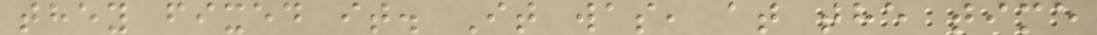they fixed it. It was, at the time
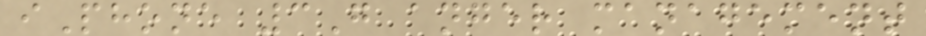iPhone 3G anger management
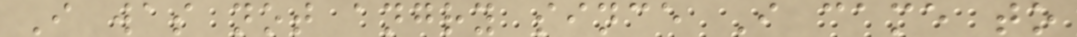I was not angry since I came to
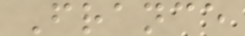France
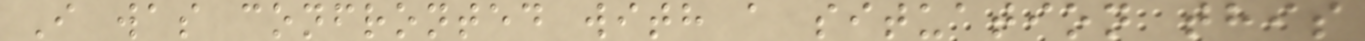I was confronted with a situation this
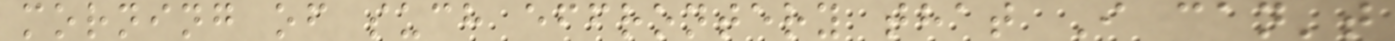morning of such effrontery that I can't
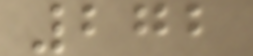272
